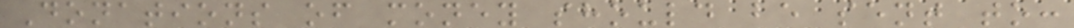Donations of money should be sent to:
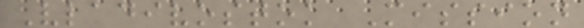Vladivostok Mission
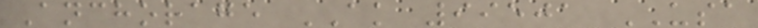Anchorage AK 99501 USA
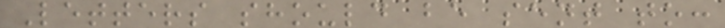Letters should be sent to:
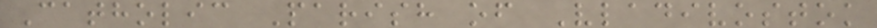Catholic Parish of Vladivostok
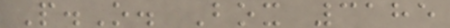P.O. Box 3185
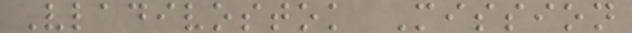Vladivostok Mission
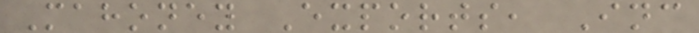Mahoney Exports, Inc
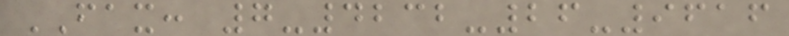FAX: 7-4232-26-9616
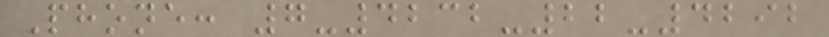Phone: 7-4232-22-4292
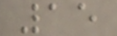15
